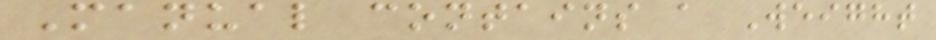Manual contains a Weight
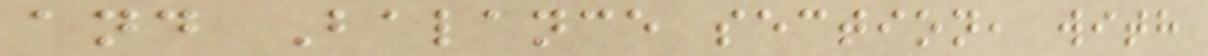and Balance section, with
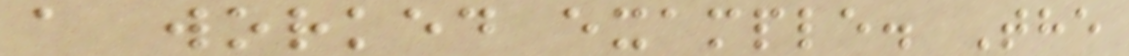a worked example. The
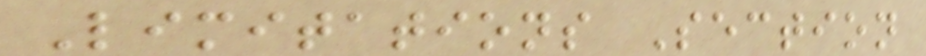Limitations Section
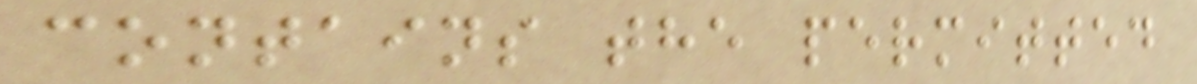contains the permitted
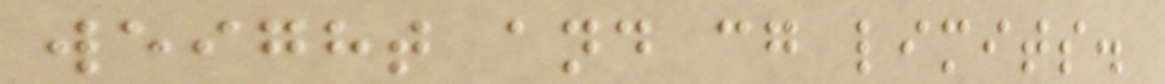weight and cg limits.
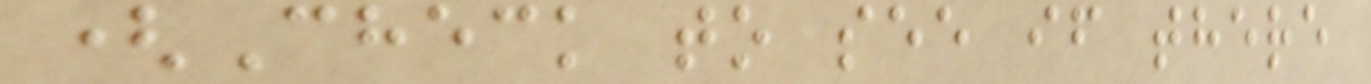(Check to see if there
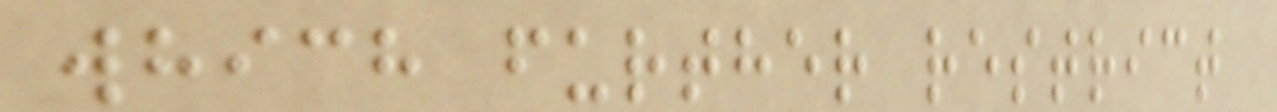which further restrict
